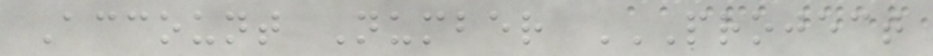Account Number PROJECT
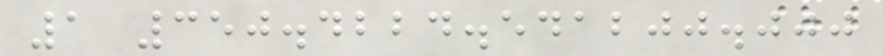1 350.4224.541200.000
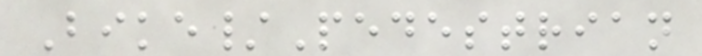Bike/Pedestrian
